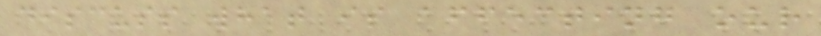discuss what is affecting our
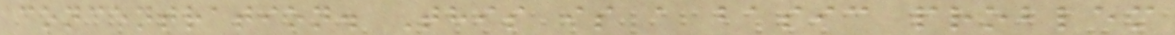concentration. This is a basic problem
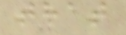that
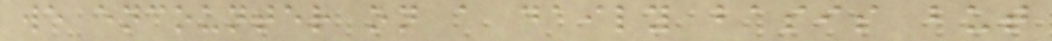we encounter on a daily basis but
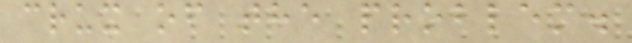crux of the problem.
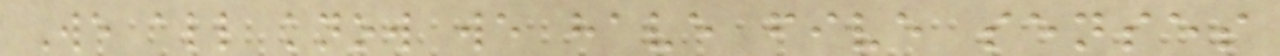We all know we have five senses
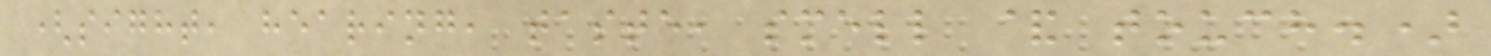(sight, hearing, taste, smell & touch.)
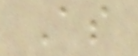As
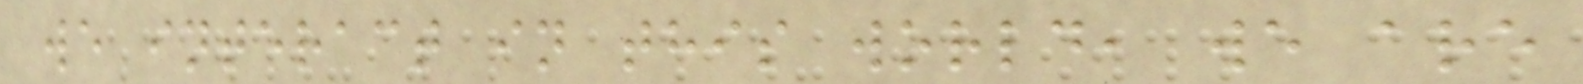we interact in this world, we are
